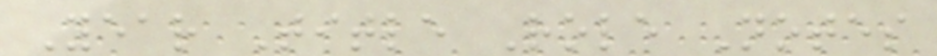Year Title Role Notes
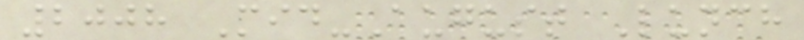2008 Mid-August Lunch
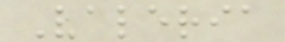Valeria
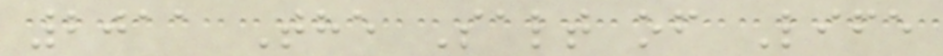2011 The Salt of Life
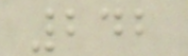242
